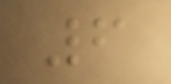6
